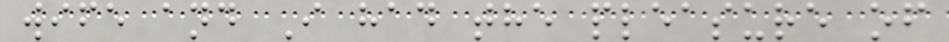wife and I had the pleasure of
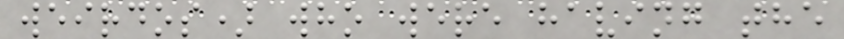weirdos) who were having the
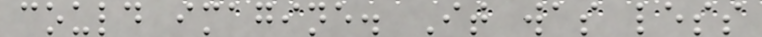could imagine. It was less
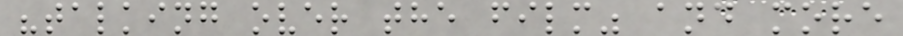"talking over the film" and more
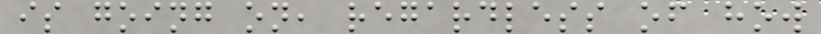is going on, regardless of how
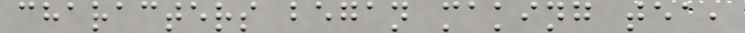characters began making tea,
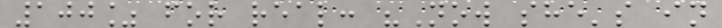100% for real: "Now she's in
